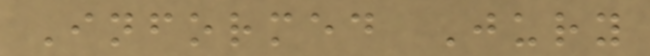Informed Jury
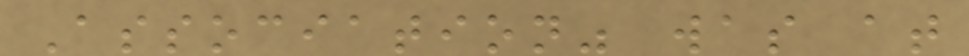Association" was at
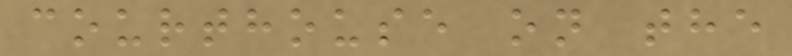courthouse on the
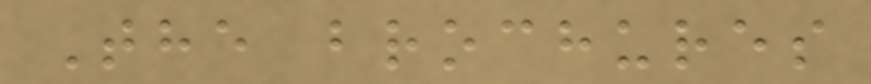The brochures
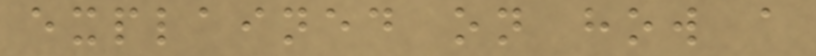explained on how a
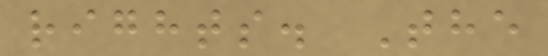rights. The
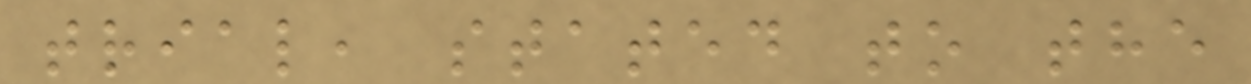trial, stated to the
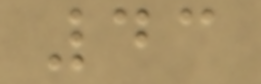43
